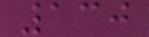130
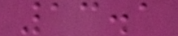13.1
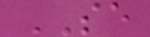SE
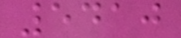5410
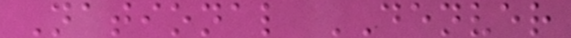National DENVER
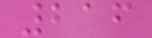216
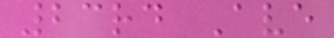23rd Ave
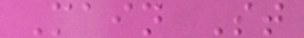Main St
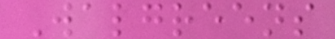Walgreens
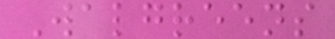Walgreens
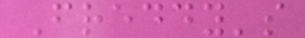Freddy's
